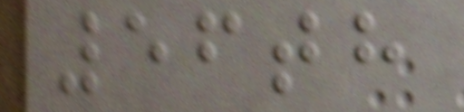56th
